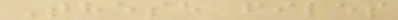These files
